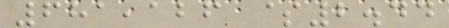681,126 $2.44
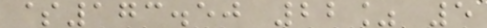$173.50 22% 5
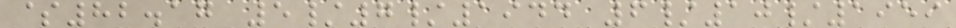$82.17 5/7/1944 6/10/1959
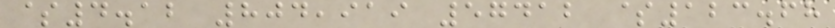$4.12 804,919 57412 $123.68
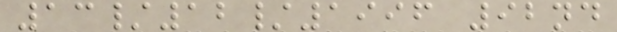13/12/1996 92nd
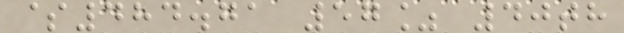$484.71 57% 40th
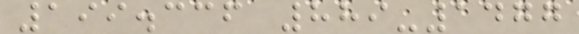199.336 889-1477
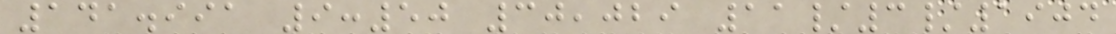141.991 9:50 30,029 11/3/1904
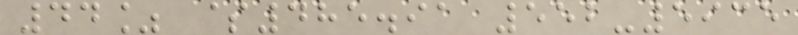44% $485.91 552-5935
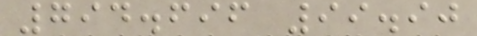794.696 99.90
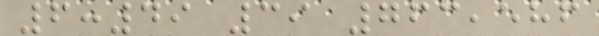6:49 39 763,586
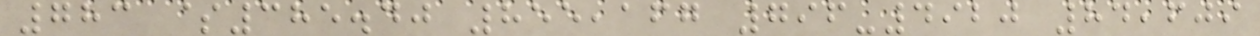783 $385.40 855,167 796-4920 84,609
